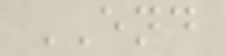END
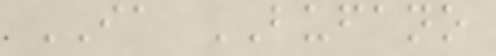IA BUFANO
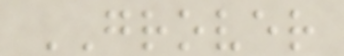GROVER
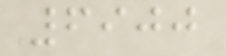6900
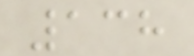138
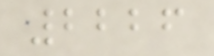2226
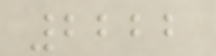2222
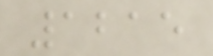1215
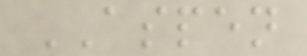ASPEN
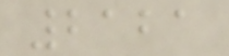2121
